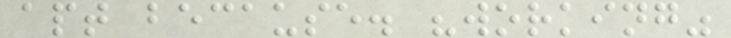apt because. "working"
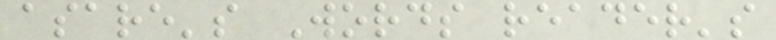asare's Words reader's
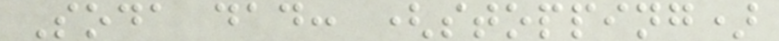Soda dad: (stopping)
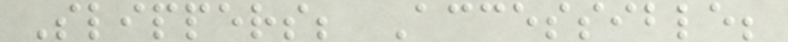Slippers; Accessible;
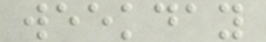weekday
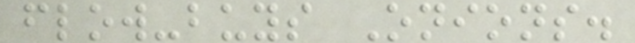flow-buys Onions.
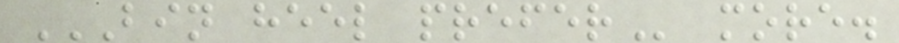BIN HEEL PREFER more.
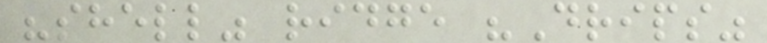"shell" ridge "Drips"
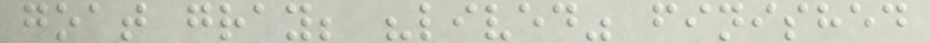goat gray; "lived" finished
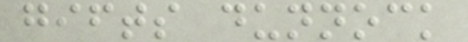gifts dunnock
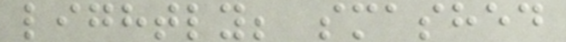lightly; smashed
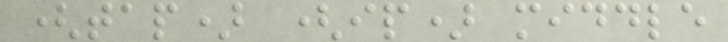(tap) (ip) middle
